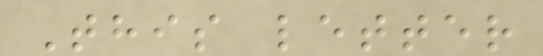This letter
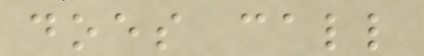does call
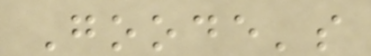Goode's
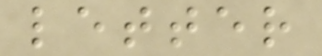letter
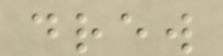drew
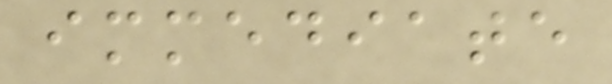immediate
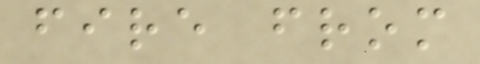fire from
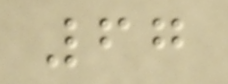67
